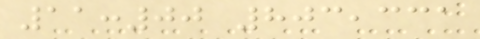11:00 803,331
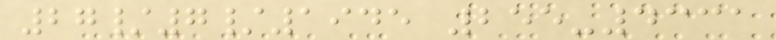27/7/1945 255-4331
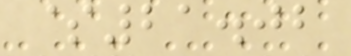$21.02
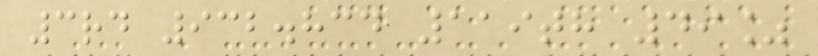3rd 932.834 119th 49%
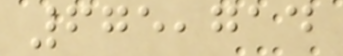675,714
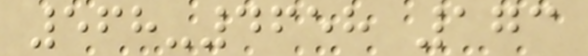568-4658 173
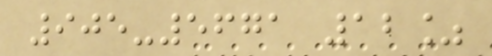905-5671 12%
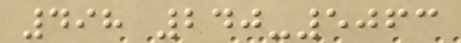498 240-5063
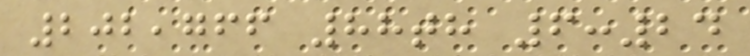202,766 88th 6:24
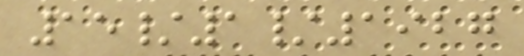15/1/1927
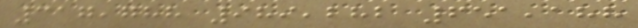317,788 989,282 651,188
